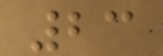23
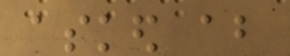asked about
